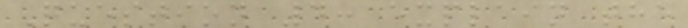Question 4: explain the
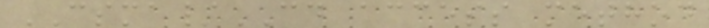CSMA/CD access method
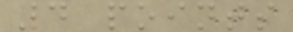4 points
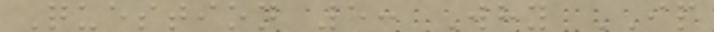Question 5: Why IP
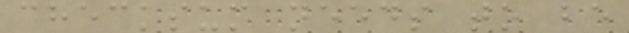checksum needs to be
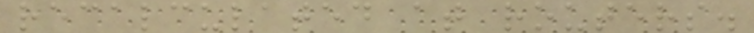recalculated at routers.
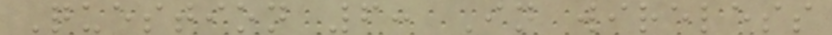Question 6: In wireless
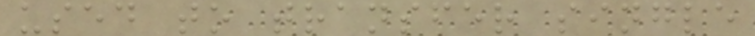used to transfer single
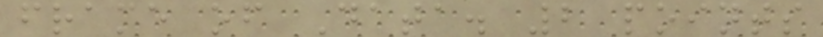frame of Data. 2 points
